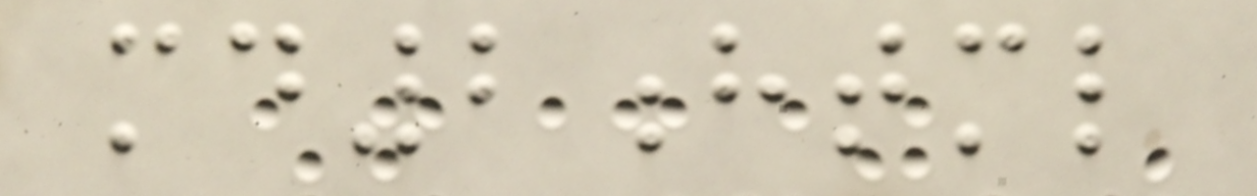md2html
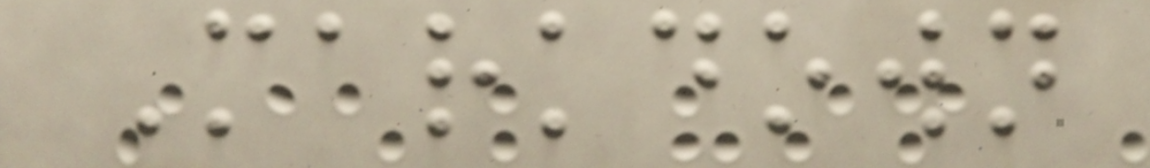Markdown
